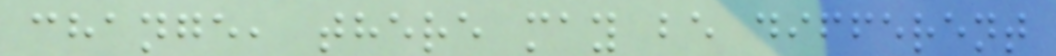change, there may be different
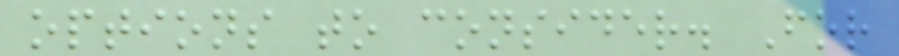options to consider. For
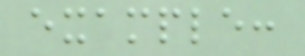example:
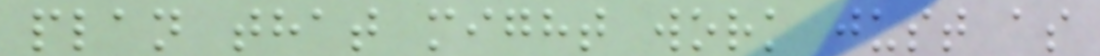plan that might work just as
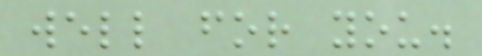well for you.
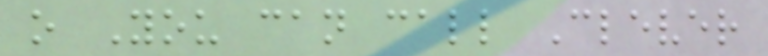o You can call Clever
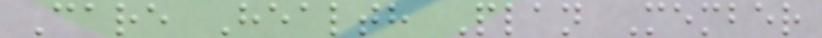Care Health Plan Member
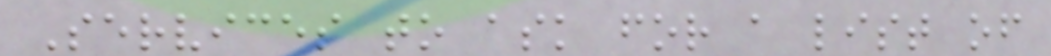Services to ask for a list of
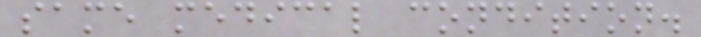same medical condition.
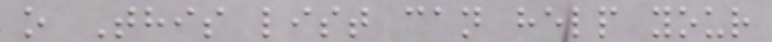o This list can help your
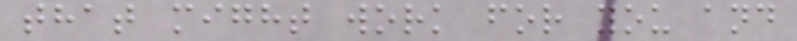that might work for you and
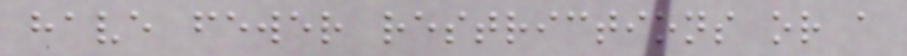have fewer restrictions or a
